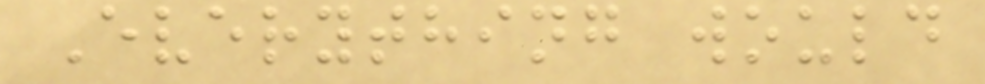Everything would
